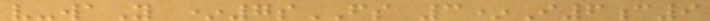v-waY *7sFS 3*I6c9
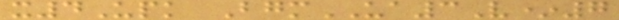x4Upk BgmUA3V*7
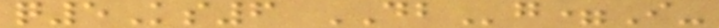q5Ks6 DBg=I-
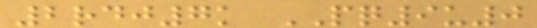2rdj7k PQ9u0
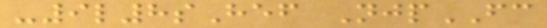-9l8sHef NjpFC
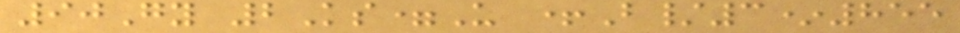90Gy 2Ks=U +B/3*855
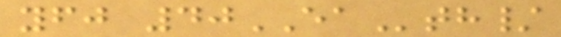yfj 40EAth/
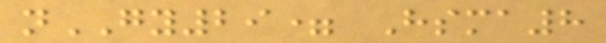nGY29= Hsma8
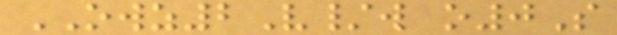OWZ2V/w o0S
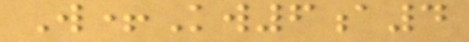W+Kw6a4
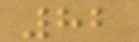82
